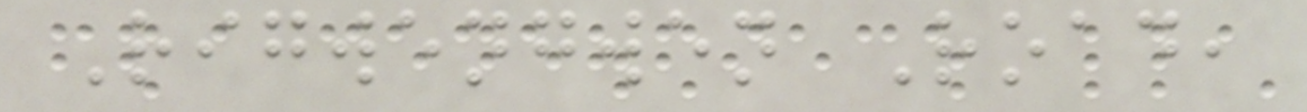Rigwengwen Road,
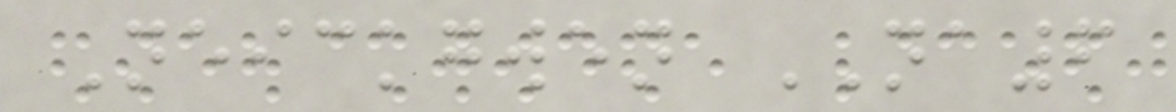Neickgwen NA6
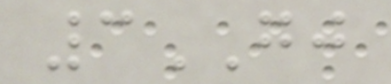3GJ
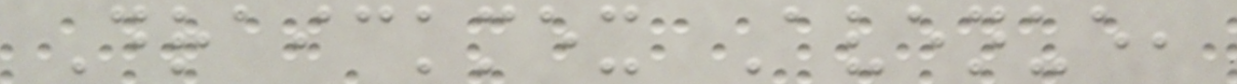Draickmex Avenue,
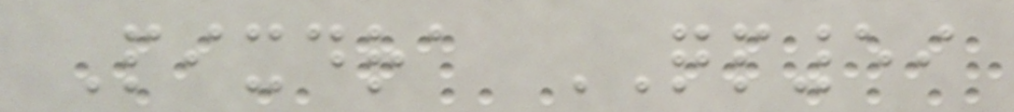Pixdra QP59
